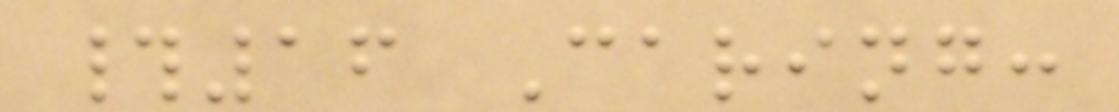#16 Caring:
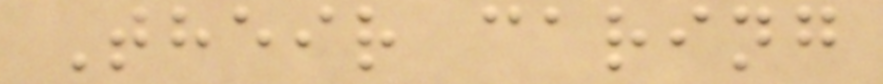Their caring
